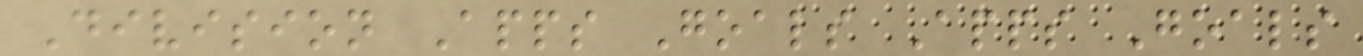Division Apps Goals Apps Goals
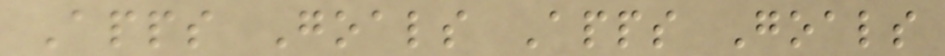Apps Goals Apps Goals
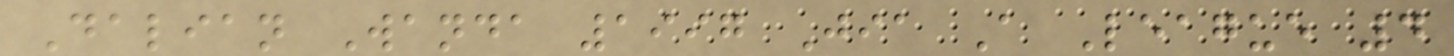Dalian Wanda 1997 Jia A League 4
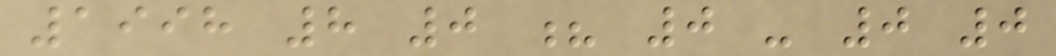1998 8 0 ? 0 - 0 0
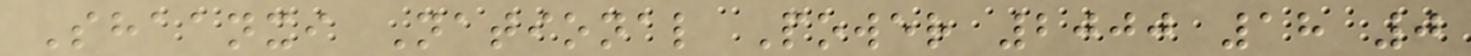Shaanxi National Power 2000 18 0
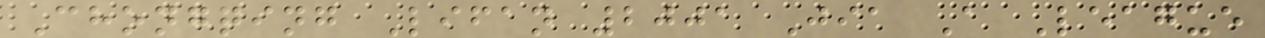Chongqing Lifan 2001 Jia A League
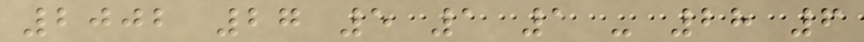2002 27 5 1 1 - 28 6
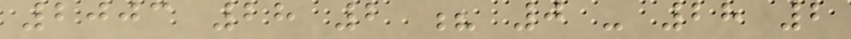2003 28 2 ? 0 - 28 2
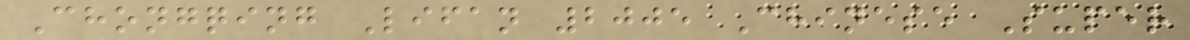Chongqing Lifan 2005 Chinese Super
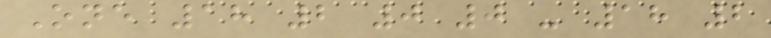One 18 2 0 0 - 18 2
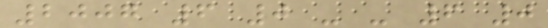2007 6 0 - - 6 0
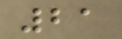21
